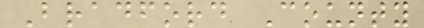Bradford County
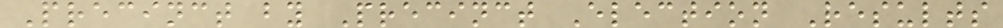Precinct by Precinct Election Results
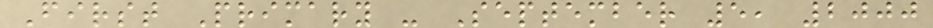First Primary - September 5, 2000
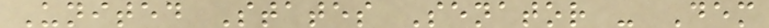United States Senator - Dem
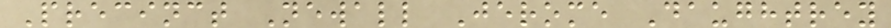Precinct Newall Jerome Daughtrey
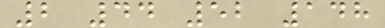2 44 52 148
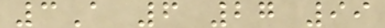3A 6 27 99
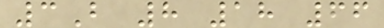3B 8 18 66
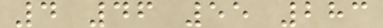4 46 55 283
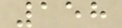158
